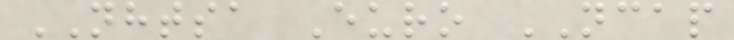NHTSA Euro NCAP
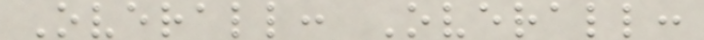Overall: Overall:
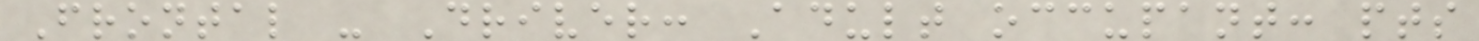Frontal - Driver: Adult occupant: pts
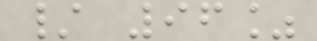/ 96%
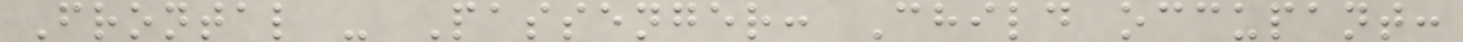Frontal - Passenger: Child occupant:
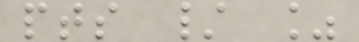pts / %
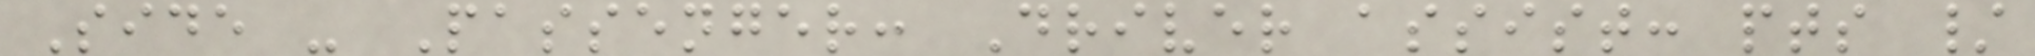Side - Passenger: Driver assist: pts /
